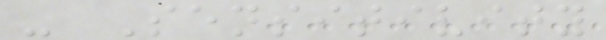- Sensitivity
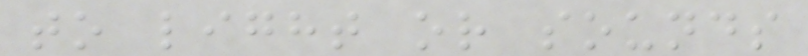to light or sounds
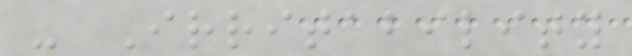- Irritability
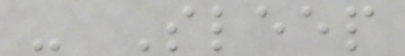- Sleep
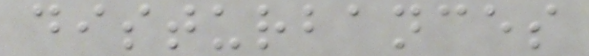disturbances
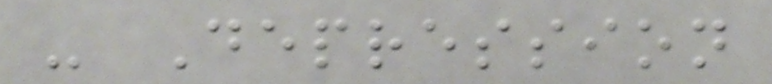- Depression
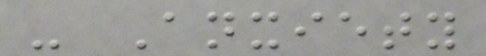- Anxiety
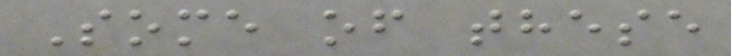Some of these
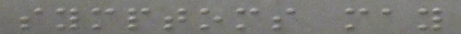symptoms may
